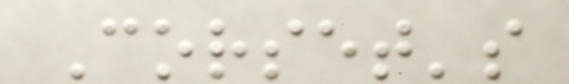Corset's
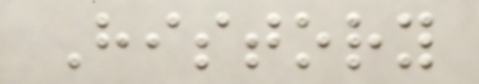History
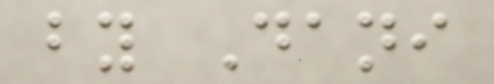by Dani
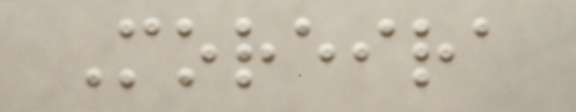Moreira
